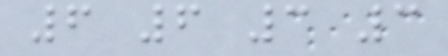6 6 3 3
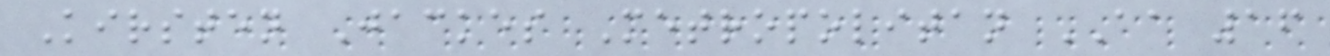Kirsten Jackes Metropolitan AA 16
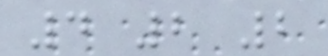4 2 2
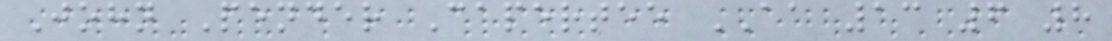John Pender Capertee AA 13 6 8
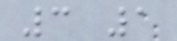3 1
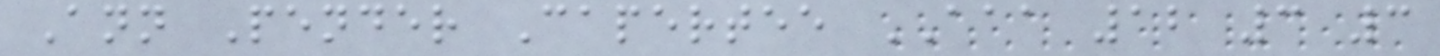Ann Pender Capertee AAA 12 3 3
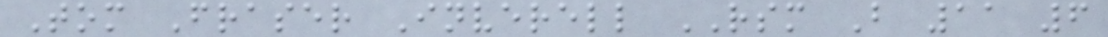Tom Fraser Inverell RSM B 11 6
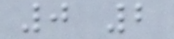0 2
